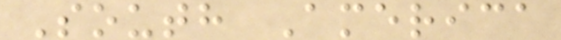South America
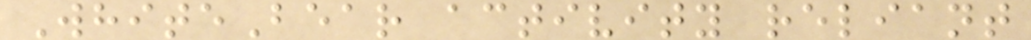WhiteBear activity reliant
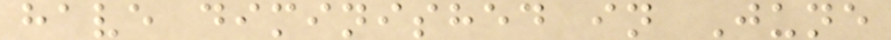have diminished in June
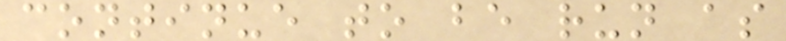continue to be run as
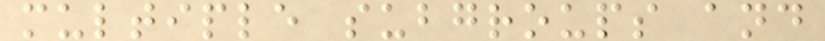multiple subgroups and
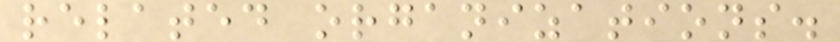related organizations.
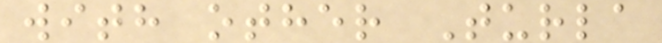with other Turla
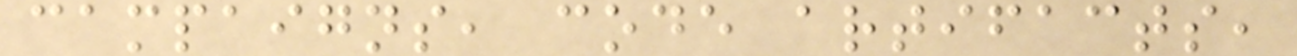campaigns, code artifacts,
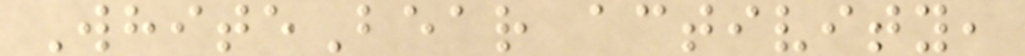WhiteBear activity,
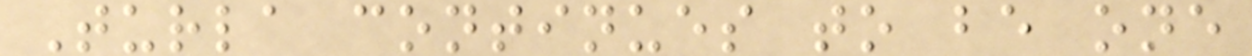Turla continues to be one
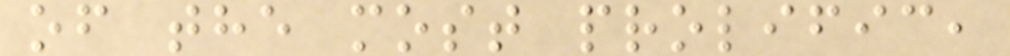of the most prolific,
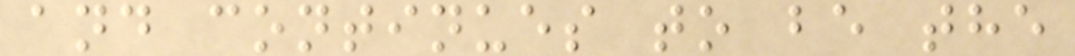and continues to be the
